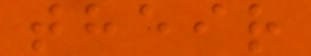their
